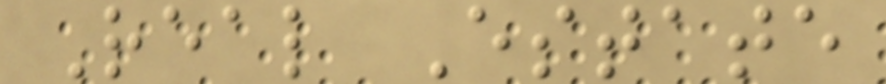Real Estate
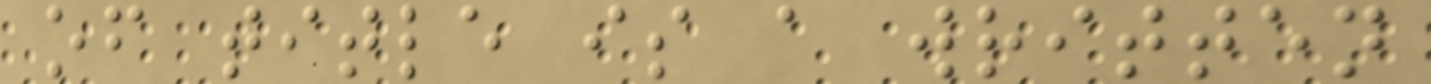of title is a written
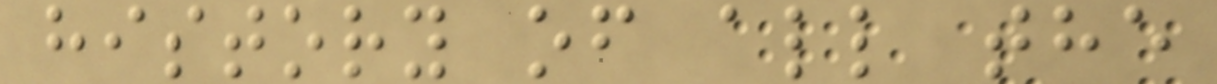history of all the
